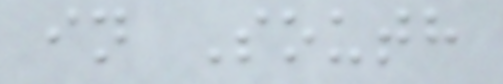in South
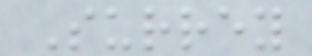Surrey
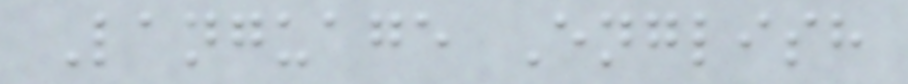Language English
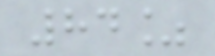84%
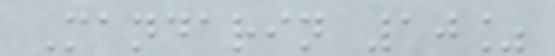Mandarin 10%
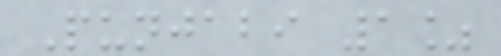Punjabi 1%
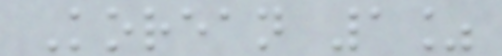Korean 1%
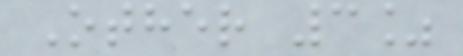Other 3%
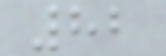82
